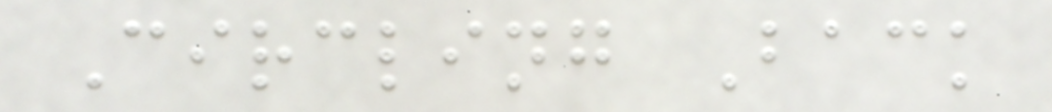Circling Back
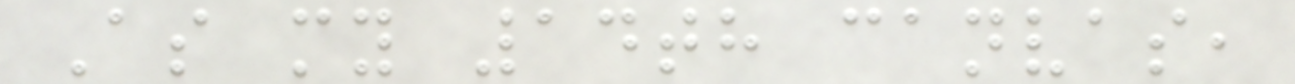As my 14th canvas,
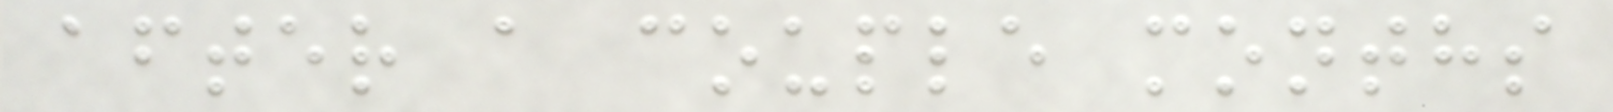after a couple months
